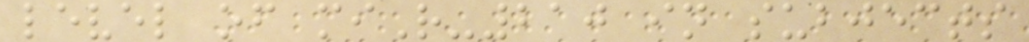level of miR-210 in subjects
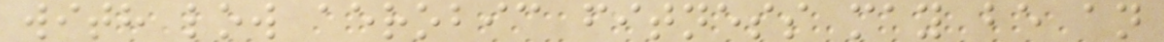with low aerobic fitness may be an
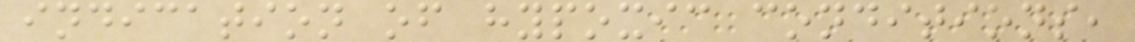indication of hypoxic conditions,
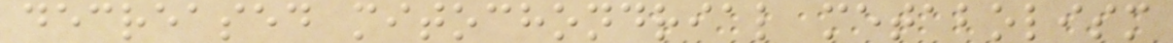decreased mitochondrial metabolism
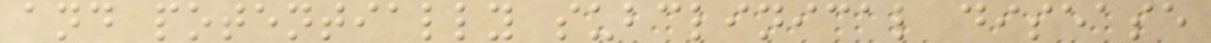and potentially subclinical disease
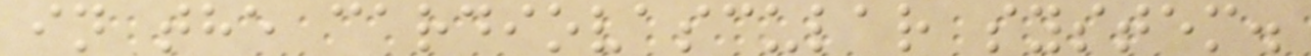in the cardiovascular system.
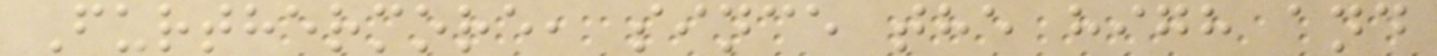Furthermore, since the high and
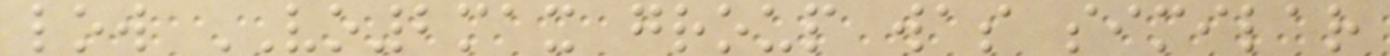low VO2max group was similar
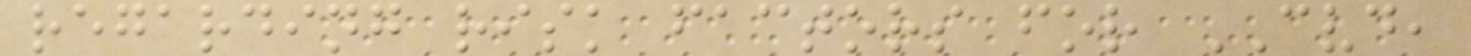regarding risk factors for CVD,
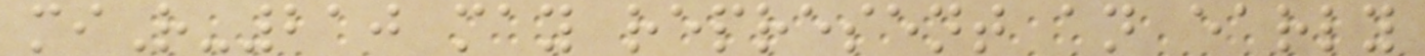miR-210 may represent an early
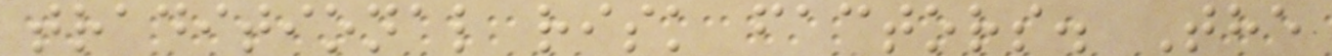traditional risk factors. The
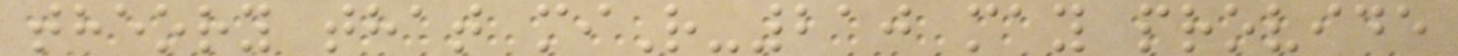theory that miR-210 may provide
